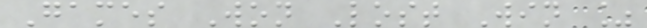Games Won Lost Win %
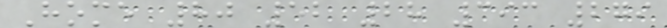Home 80 52 28 393 279
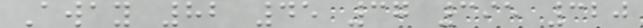Away 82 45 37 395 320
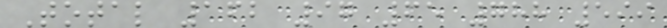Total 162 97 65 788 599
